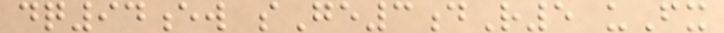dq94ew sGe3dR5 uFx
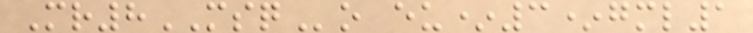Mr8MSQo eu*3*gml1
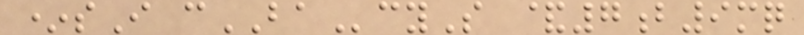*sI cBAcyS &7b9mq
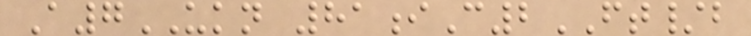A7UKN 81iC2FT/b
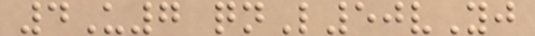4U7 qnL50vYj
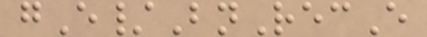gE/BnRecE
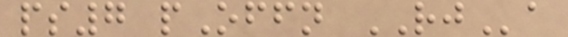ps7 pOffn RJa
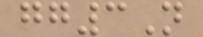gg3N
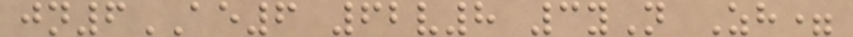jn6AE6 62v8 3yN Zh=
